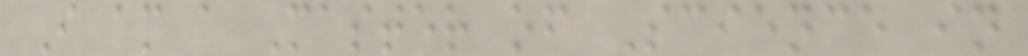I am a Master of Science in
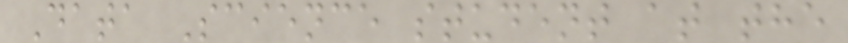Data Science student at the
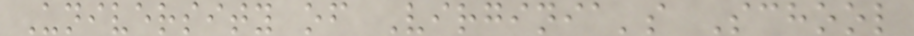University of Virginia's School
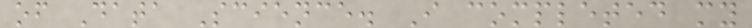of Data Science. I completed my
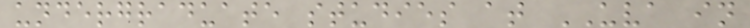undergraduate studies at UVA in
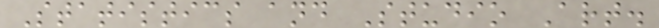Statistics and Studio Art.
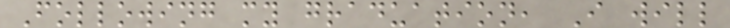Following my graduation, I will
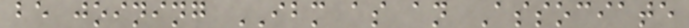be joining IBM as an Associate
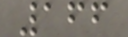166
